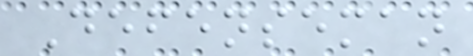Defenseman
